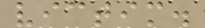victim.
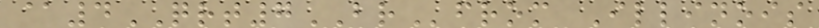@4QRT7BRfrom Illinois
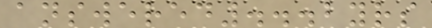answered...2yrs
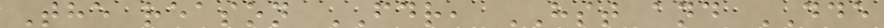The reason FDR, HST and DDE
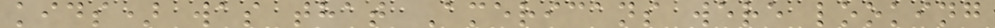kids) was that Americans were looking
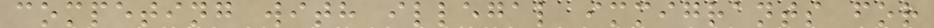competing with illegal immigrants for
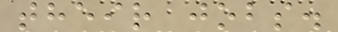their jobs.
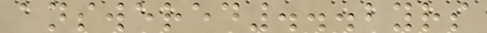answered...2yrs
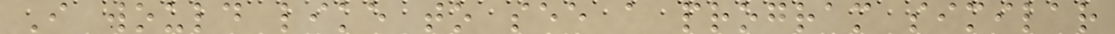I would like to see a program similar
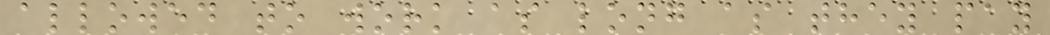allowed to work as long as they pay
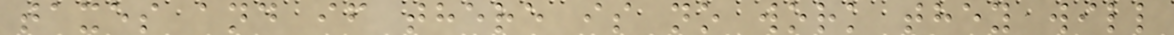taxes and if there is no work they will
